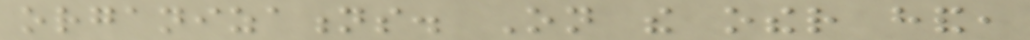organizations. On the other hand,
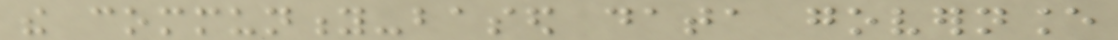the community-based data governance
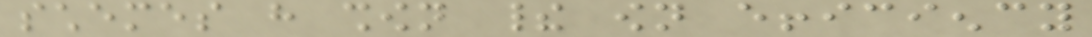schemes have shown their own efficiency
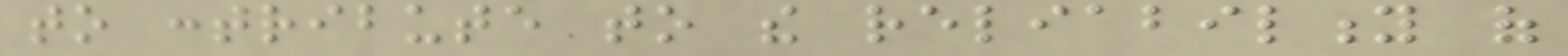to contribute to the reliability of
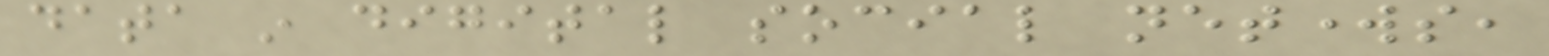data in digital social networks,
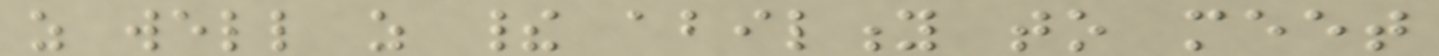as well as their ability to meet
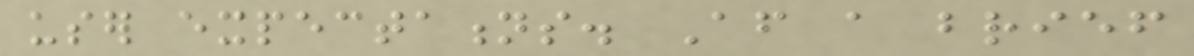user expectations. After a brief
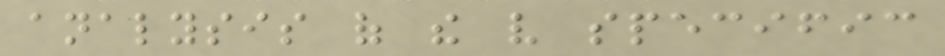analysis of the very specific
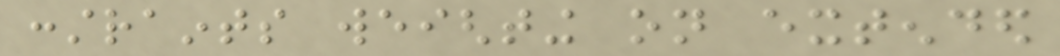constraints weighting on extended
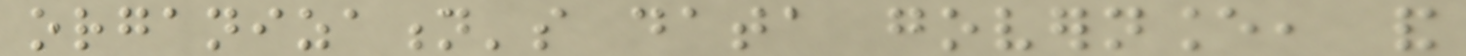organization's data governance, and
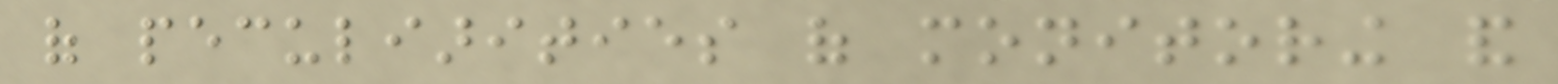of peculiarities of monitoring and
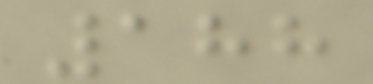188
